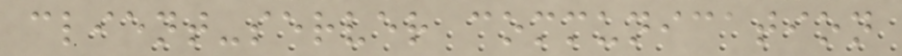client-server communication
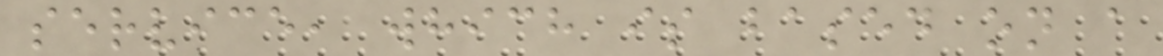service, which is based on a
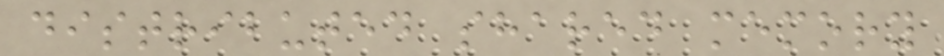distributed shared memory
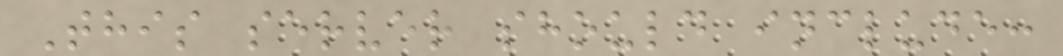This server should include:
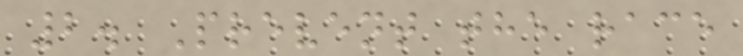2. Prevent the race
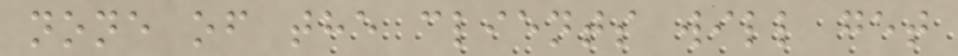none of the clients will get
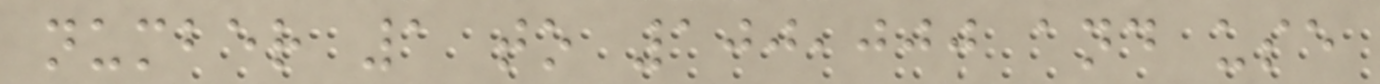number 1 to 100,000 and use
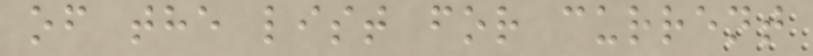of the list for current
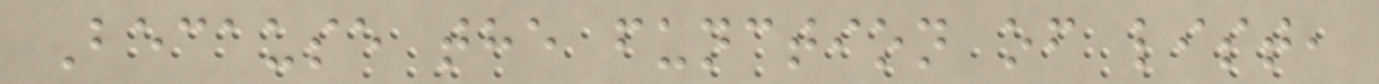Because the function of list,
